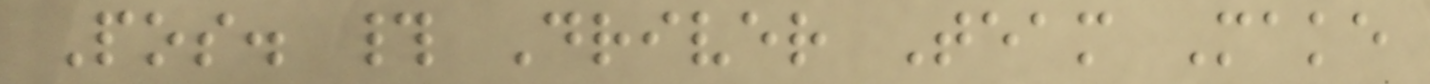Pos. # Driver Team Make
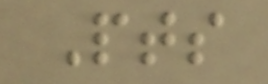Pts
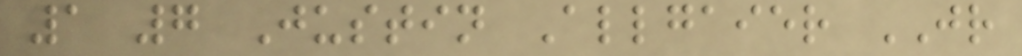1 7 Justin Allgaier JR
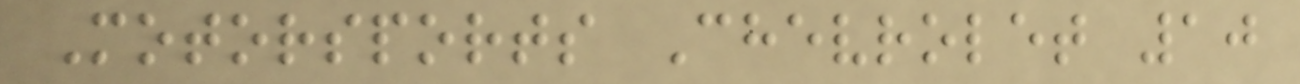Motorsports Chevrolet 10
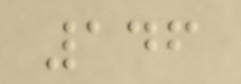146
